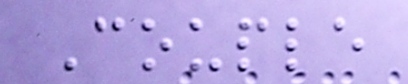Couple
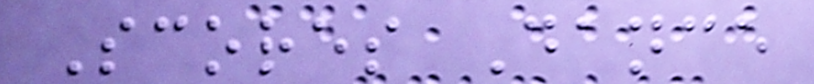Scores Dance
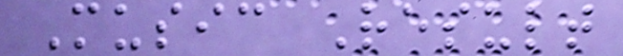Music Result
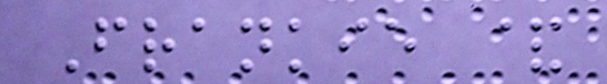Frankie &
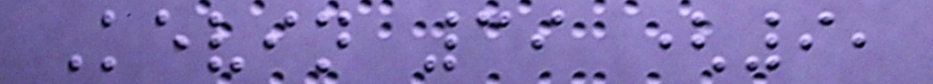Kevin 39 (9,
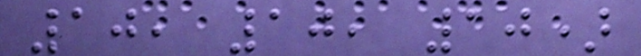10, 10, 10)
